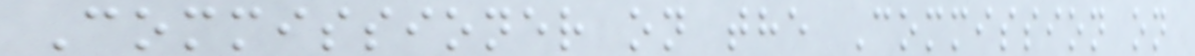Commissioner on the Commission on
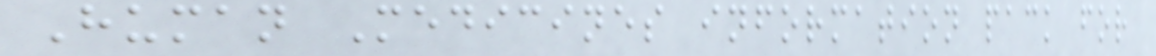Human Medicines information pack for
